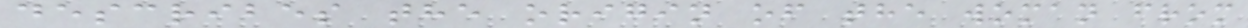describes the origin of the woman from
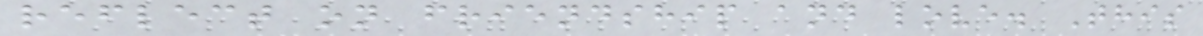reflect on friendship and love. This
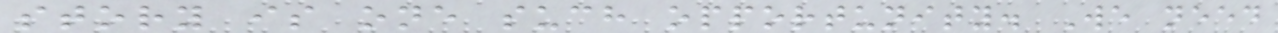story is one such opportunity. We need
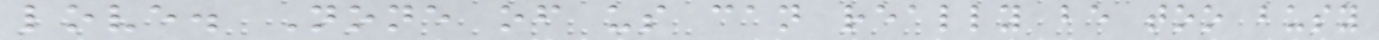love. None of us can really be too busy
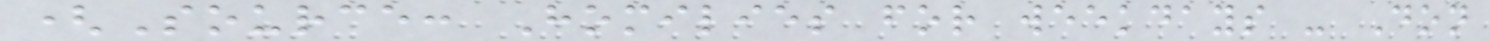(Source: Homilies for weekdays - Don
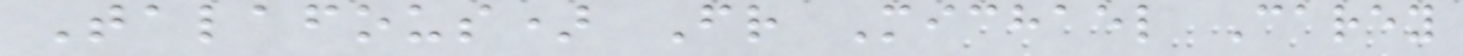Talafous) Fr Michael Carey
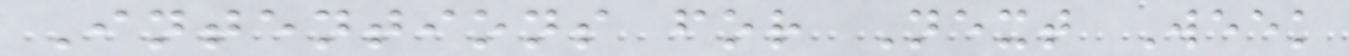Intentions for Next Week
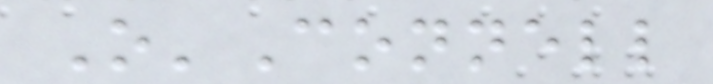O'Connell
